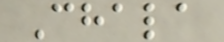Chala
